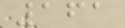161
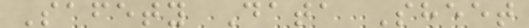Safety Data Sheet
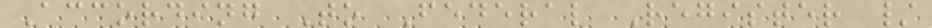According To Federal Register /
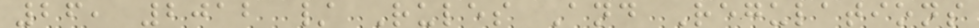26, 2012 / Rules And Regulations
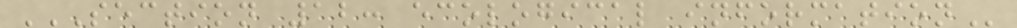SECTION 12: ECOLOGICAL INFORMATION
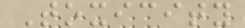Toxicity
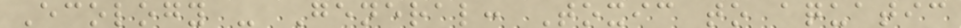Ecology - General: Toxic to aquatic
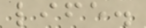life.
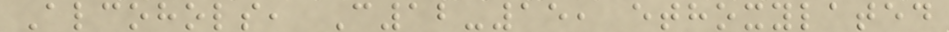Alcohols, C12-15, ethoxylated
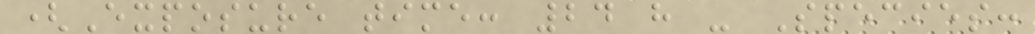(Exposure time: 24 h - Species:
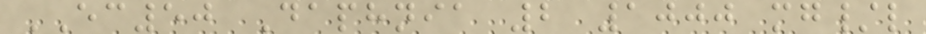EC50 Daphnia 2 1000 mg/l
